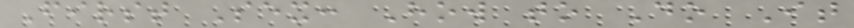First Sex: How to Do It
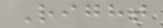Right
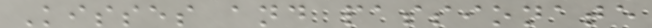Kisses and passionate
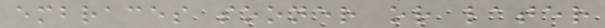embraces sooner or later
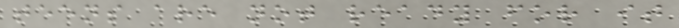teens are not ready for it
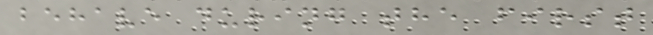behave during the first
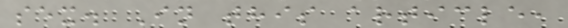sex. In this article,
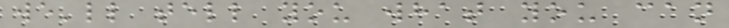we'll tell you what you can
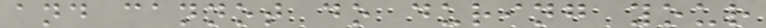and cannot do during your
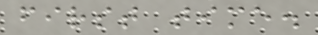first time.
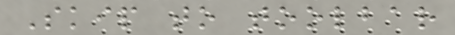Skip to toolbar
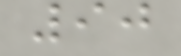90
